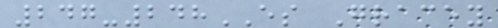247-248ES Gracey
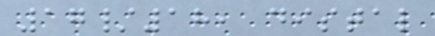17/18, distal
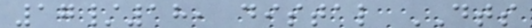17/18, distal DTS
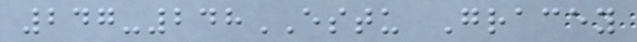247-248ESTU Gracey
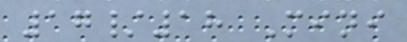17/18 Mini
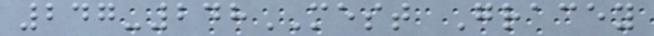247-248MEST Gracey
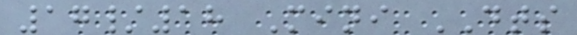17/18 Mini DTS
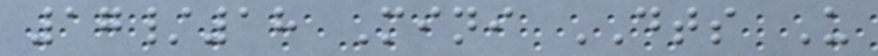17/18 Mini DTS U
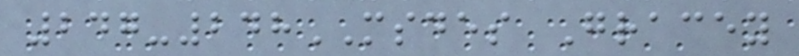247-248MSDES Gracey
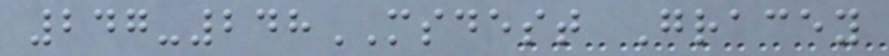247-248MSDEST Gracey
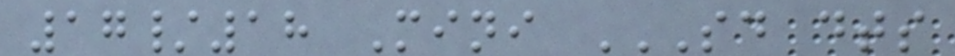17/18 Mini SD DTS
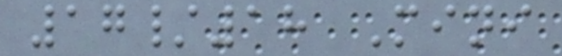17/18 Mini
